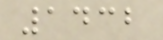1432
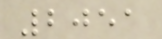2051
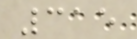315
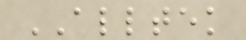ALLTEK
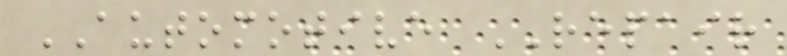AUTOMOTIVE REPAIR
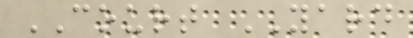COURT YARD
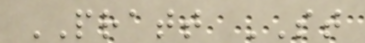PRATT ST
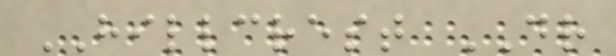HILLCREST DR
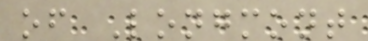of Longmont
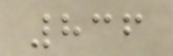836
